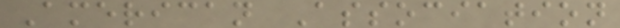American Association
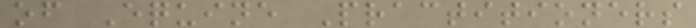of Equine Practitioners
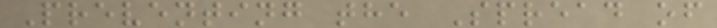Preventing the Spread of
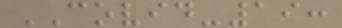COVID-19:
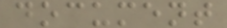document
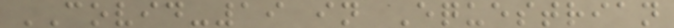COVID-19 in Equestrian
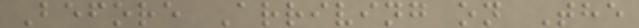Before Arriving on The
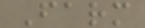Farm
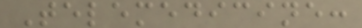Telemedicine:
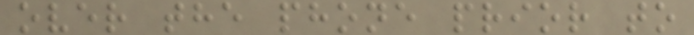over the phone prior to
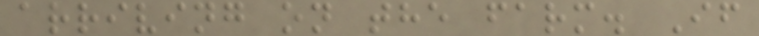arriving on the farm. If
